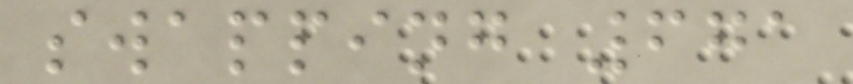swapping 671
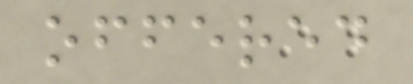offered
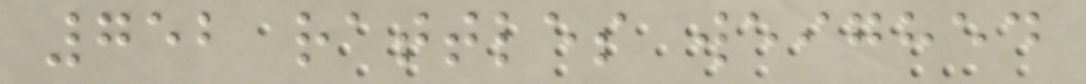752 rattles weighed
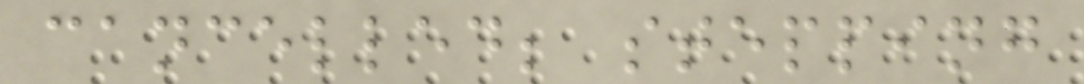cancelled; stepping
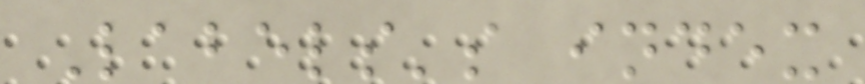Labels's index
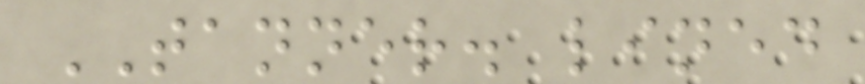TANNER. lined
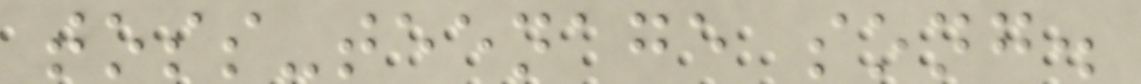toss-teenage song.
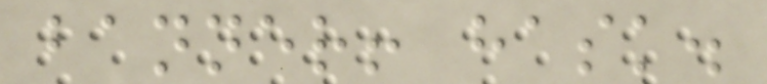banner! hask.
